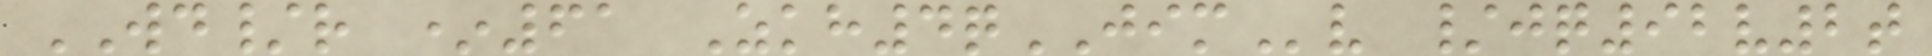WD/r *61 Zkh4qJIMv /jq92v2t
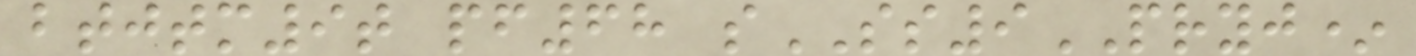btjtm9t pf68 sSS9PRYJ*
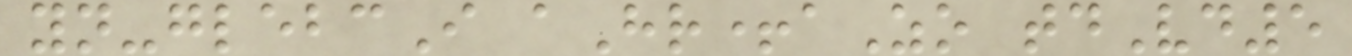yn-glebcI aHr+aZo tdVd5
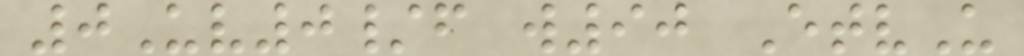0Uv0/f w90 EtvU
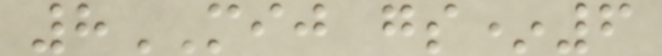8MIJ gs*6
